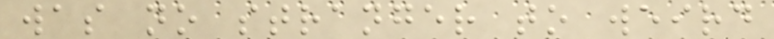was no stranger to weird
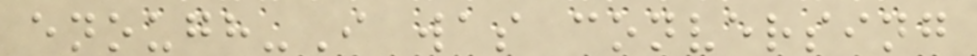enough-I was conversing
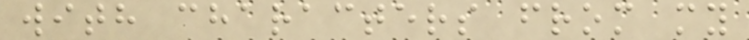with characters from my
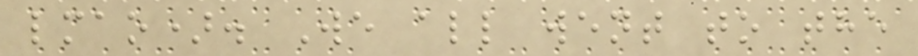lmao). We all went to the
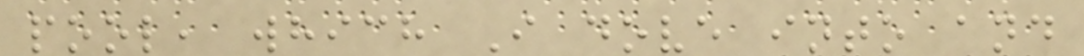pool, which I dove into and
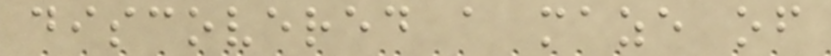discovered a maze of
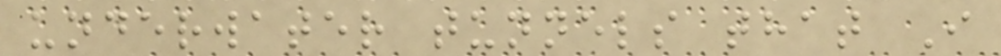underwater tunnels that I
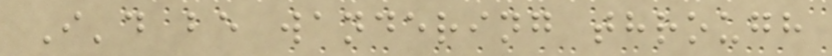I'd be wandering through
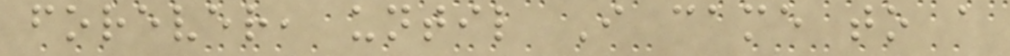forever, until I came to a
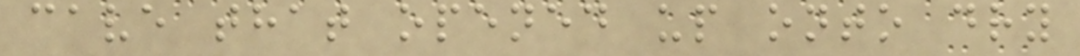cave that opened up onto dry
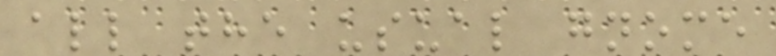all the usual gnome
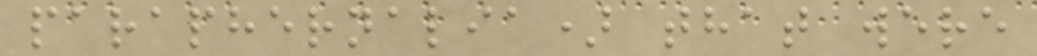paraphernalia) that were
